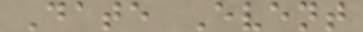Date Event
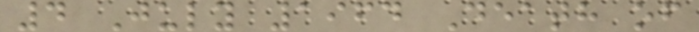4 July 1964 Death of
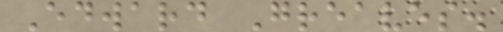Edward Greaves.
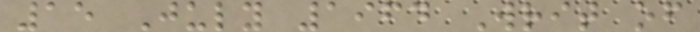15 July 1964 Writ of
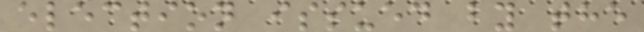election issued by the
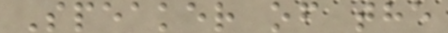Speaker of the
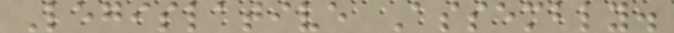Legislative Assembly.
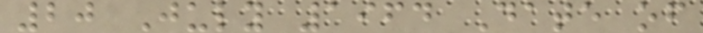20 July 1964 Date of
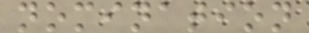nomination
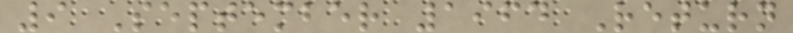9 September 1964 Return
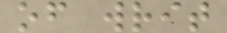of writ
